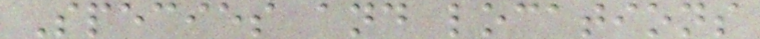Species and locations
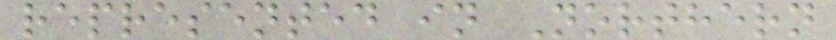represented in Northern
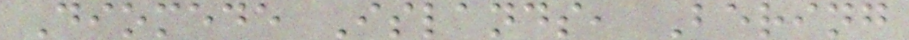Diomede Islands, Bering
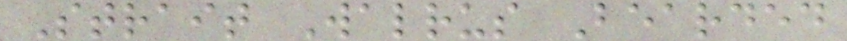Strait Walrus Bearded
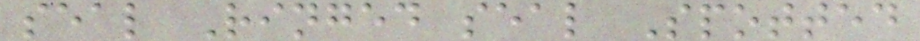seal Ringed seal Spotted
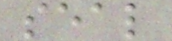seal
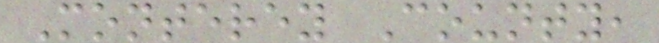Monterey County,
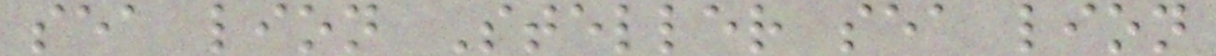sea lion Steller sea lion
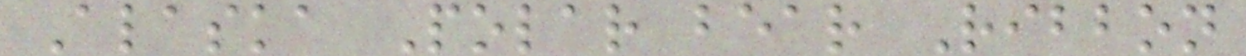Alaska Polar bear Ribbon
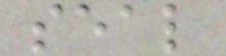seal
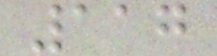117
